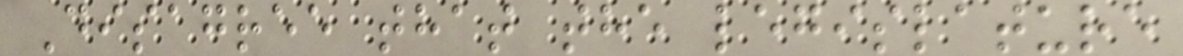Disagree that the legislature
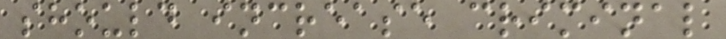should increase criminal
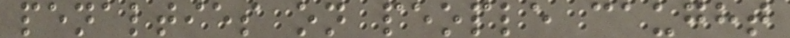penalties on people caught
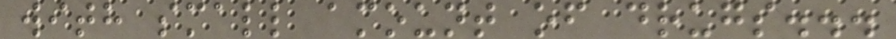with small amount of drugs...
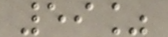59%
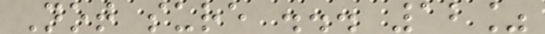Not sure ... 12%
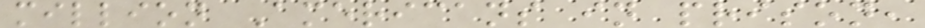million Americans in prison,
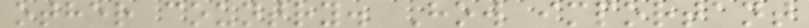other country. How important
